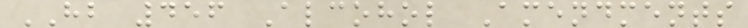HB 456 Alcohol Amendments
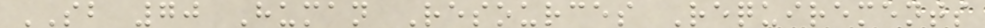SB 70 Human Resources Requirements
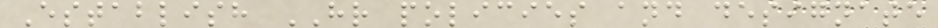Establish HR policies and designate
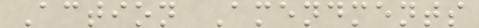Action Amendments
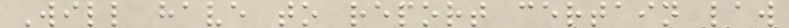Will have to report certain law
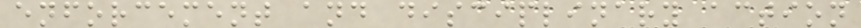enforcement and disciplinary action
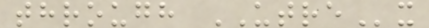through UTREx
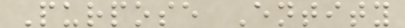Purpose Entity
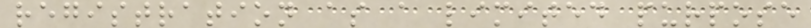registration as a limited purpose
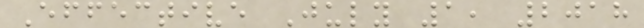Effective July 1, 2018
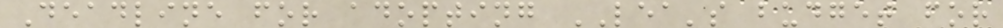Deadline for adopting LEA's budget for
